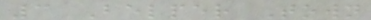3 Belper Town
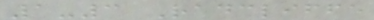1-3 Radcliffe
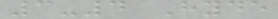3-4 Hyde
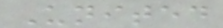United
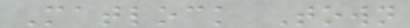Matlock Town
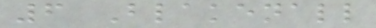6 Blakenall
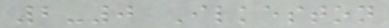2-0 Ilkeston
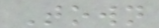Town
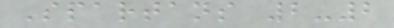Spartans 2-2
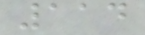114
